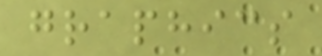graphics
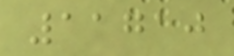11710
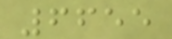6655
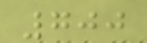700
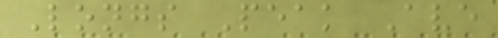Longs Peak Ave
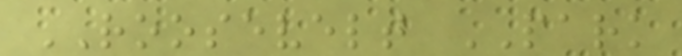ROOSEVELT PARK
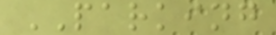PARKING
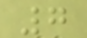7
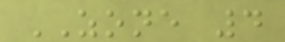ZONE 4
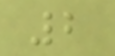2
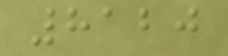8120
